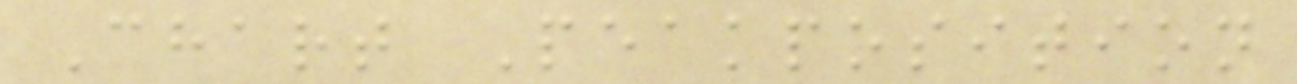Chart Peakposition
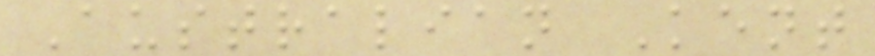Australian Kent
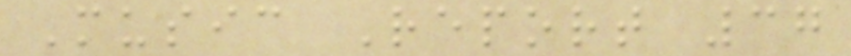Music Report 37
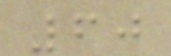60
